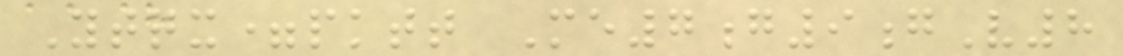Ytqx=pktt Me7g9gV8
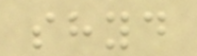shyd
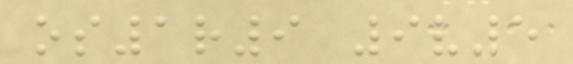os1r9 9v5
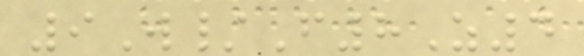9W/F8Z4
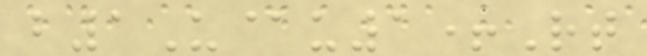b1U@u1+Rt
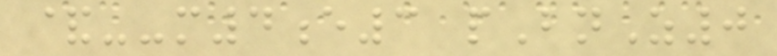&--m4e3 pBnZ0
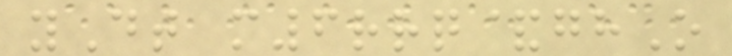yDt m6rrq&ghO
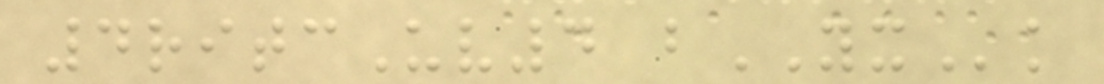4ritcUv4 bYXk
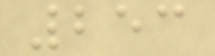253
